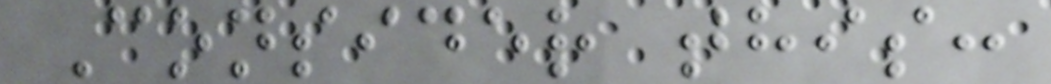Consider this:
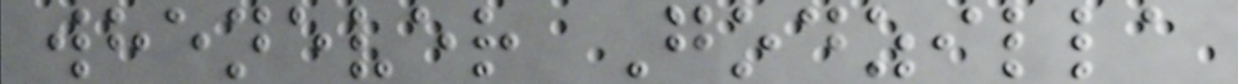whenever Godzilla
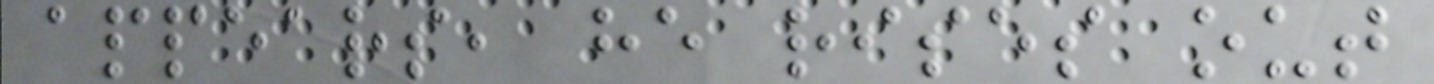appears, he rises out
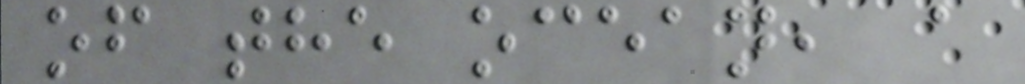of the ocean, a
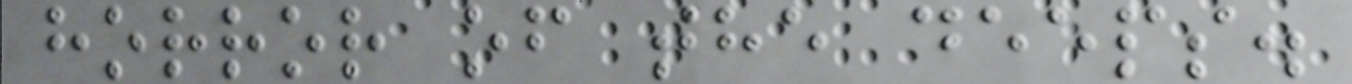horror of the deeps.
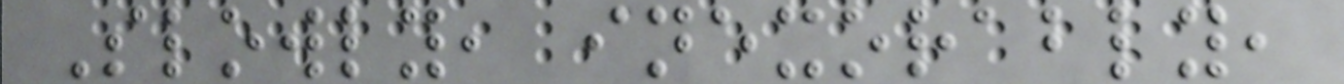Slowly, inexorably,
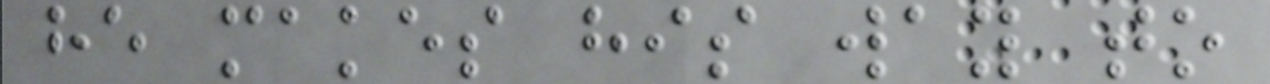he makes his way to
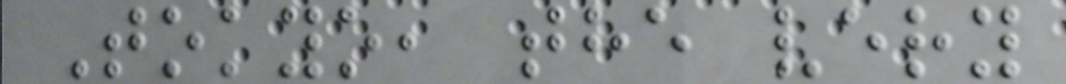Tokyo, the very
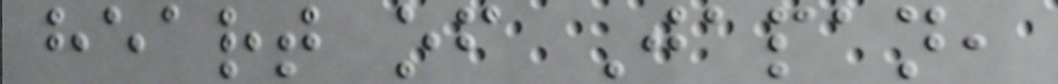heart of Japan,
